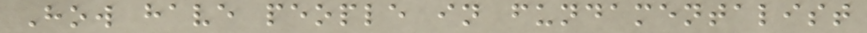How have people in fundamentalist
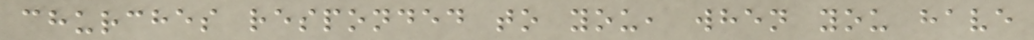churches responded to you, when you have
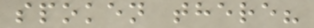spoken there?
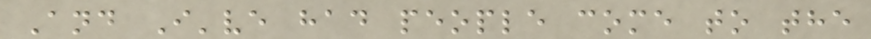And I've had people come to the
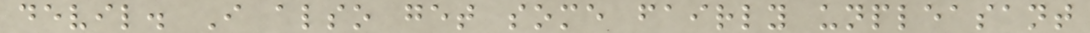devil. I also get some fairly unpleasant
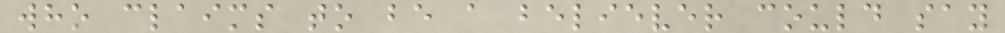who claims to be a believer could say
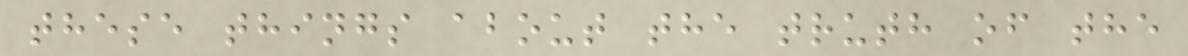these things about the truth of the
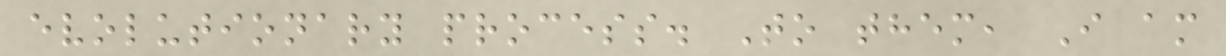evolutionary process. To them, I am
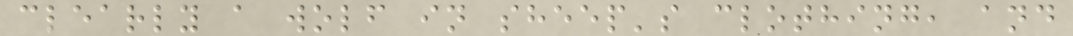clearly a wolf in sheep's clothing, and
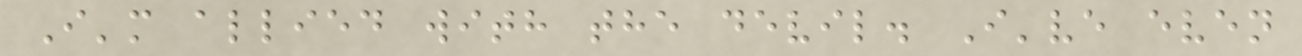I'm allied with the devil. I've even
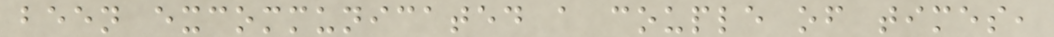been excommunicated a couple of times,
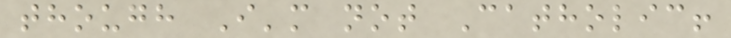though I'm not Catholic!
